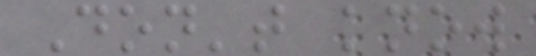Don't know
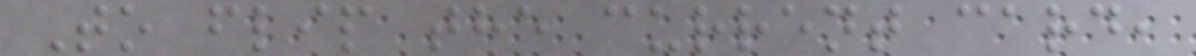To flip the current card,
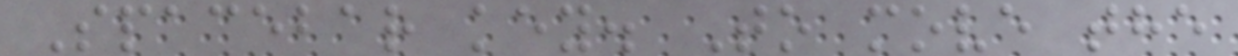Spacebar key. To move the
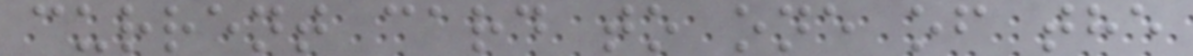current card to one of the
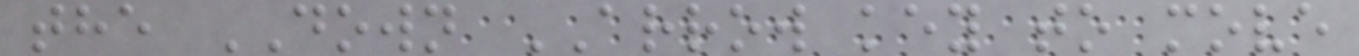the DOWN ARROW key to move
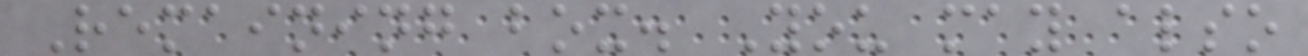Remaining box. You may also
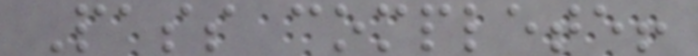Pass complete!
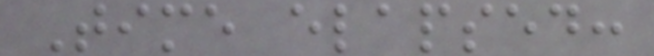Time elapsed:
